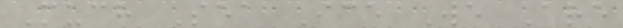Much Sea Ice We Are
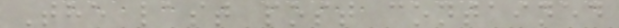The last post contained
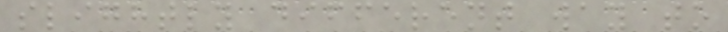slightly different way to
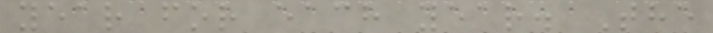year for each year. The
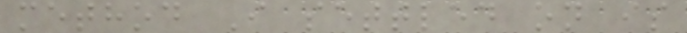method I settled on is
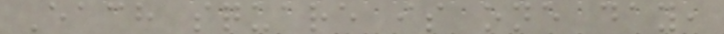Each square is one day,
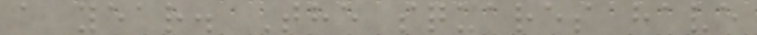a year. The squares have
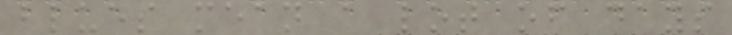blues mean a lot of days
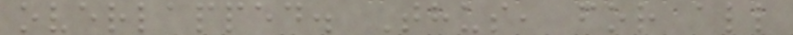overlapped. Thus, for all
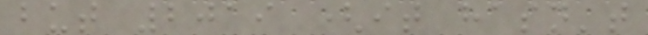but 2019 (it hasn't
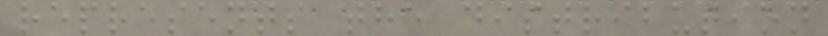represents the distribution
